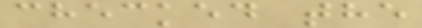checked the
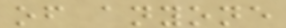of anyone
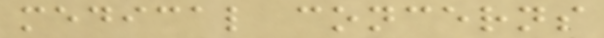medical concerns
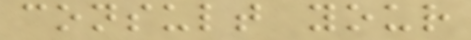consult your
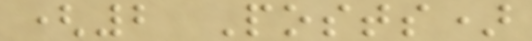(2 Posts)
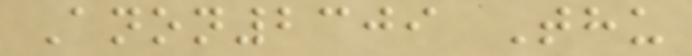Anon2309 Thu
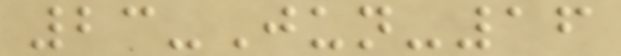23-Jun-16
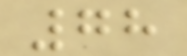78
